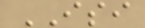ISI
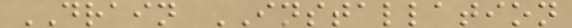DRAIN INSTALLATION
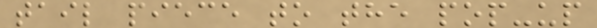tail piece to the pop-up
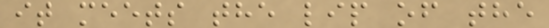it meets the lip of the
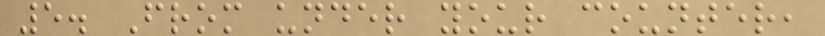5. From under your counter,
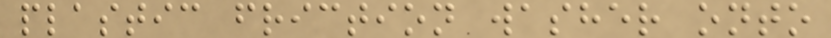plastic friction washer onto
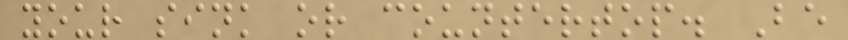your sink or countertop. Be
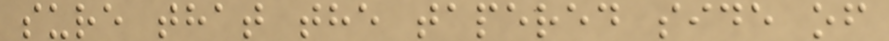sure that the tapered side of
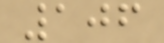106
